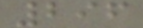296
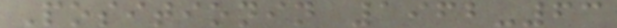Positionin 1962-63
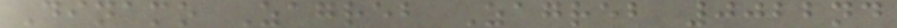Dinamo Zagreb Zagreb 0022nd
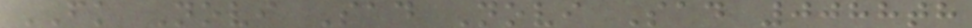FK Novi Sad Novi Sad 0088th
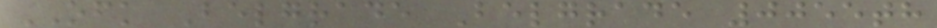OFK Belgrade Belgrade 0055th
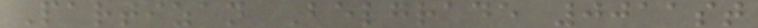Partizan Belgrade 0011st
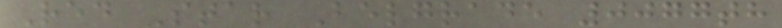Red Star Belgrade 0077th
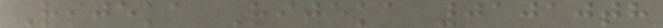Rijeka Rijeka 01010th
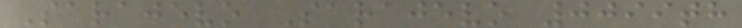Sarajevo Sarajevo 0099th
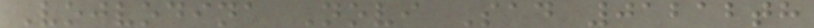Vojvodina Novi Sad 01212th
